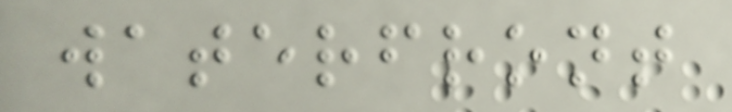waterfront
